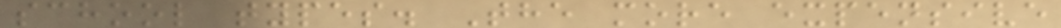school types. The more expensive
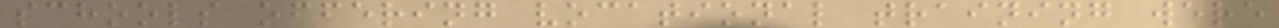schools offering vocational training were
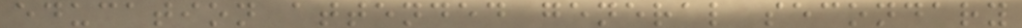education attended general secondary
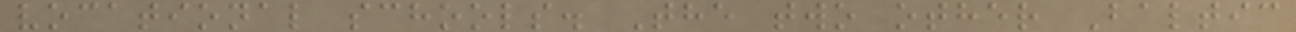vocational schools. The two other Baltic
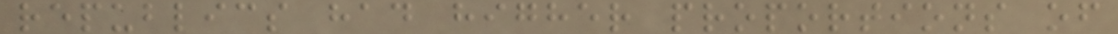republics had higher proportions of
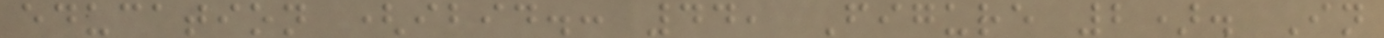education (ibid.: 44, Figure 2). In
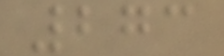273
